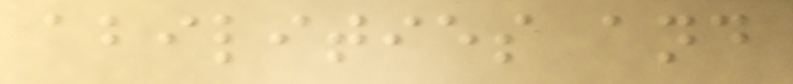abilities and
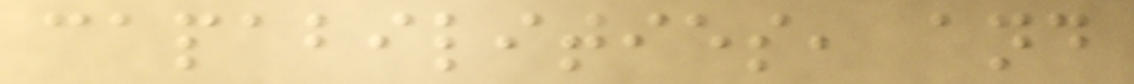capabilities, and
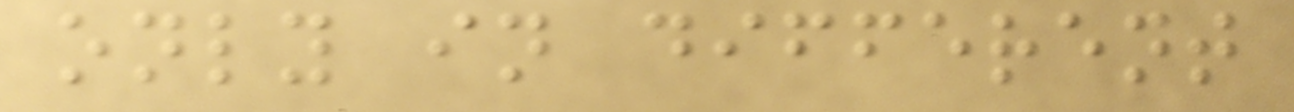only in different
